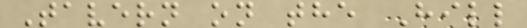Tavern on the Hill
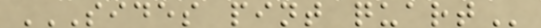SIDES PINT QUART
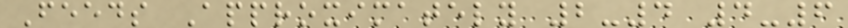Feeds Approximately 2-4 4-6
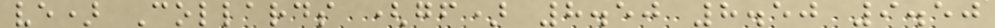ve) Collards (gf) 8.50 8.50 9.50
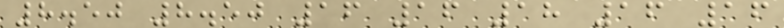8.50 8.50 16 16 18 16 16
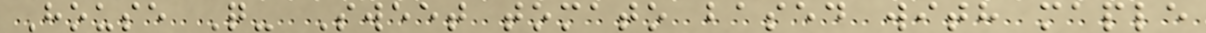House Q- Sweet tomato based with maple
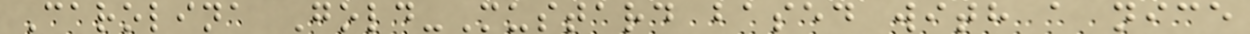Carolina Gold-Mustard based with a nice
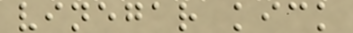vinegar kick
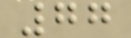77
